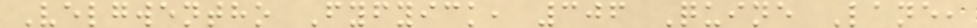Velgwentho Fyfyick, 306 Quine Lane,
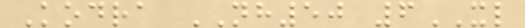Kodra NH50 6XL
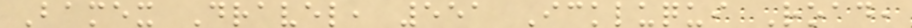Bamex Dravel, 551 Ickluqui Road,
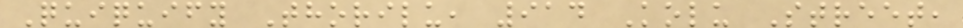Quiquify Thorilu, 914 Kolu Street,
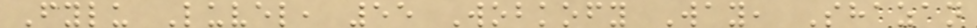Fylu Luvel, 55 Wobkofy Way, Shazan
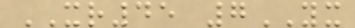XR45 7YX
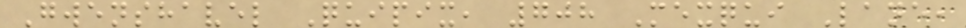Gwenshavel Quipix, 708 Mexqui Lane,
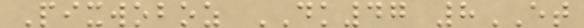Pixwoboz DK47 8ET
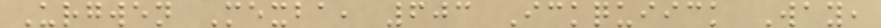Urgwen Mexba, 603 Ickquiick Way,
